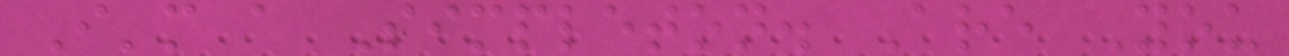I'm a Simpleton. Are You
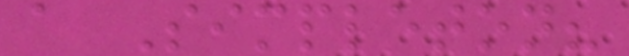a Simpleton?
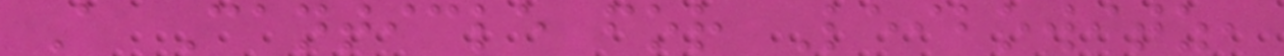A Canticle for Leibowitz,
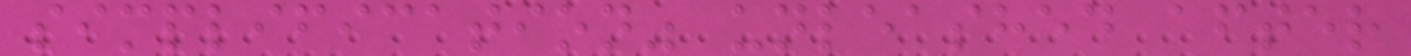simplification" unleashed after
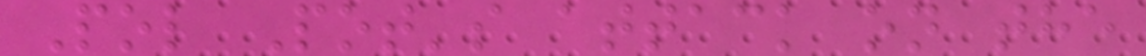Pol Pot's attack on the
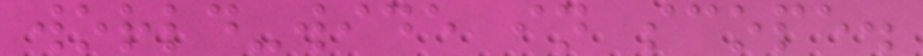world-wide in scope.
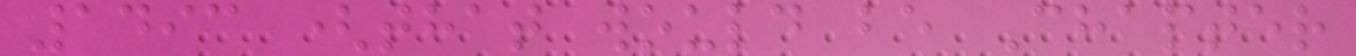1493 (that would be Chapter
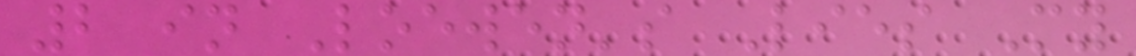2 in Loewen's Lies My
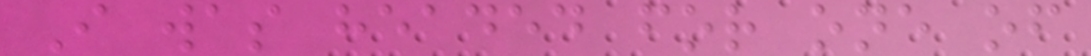I was headed for one of
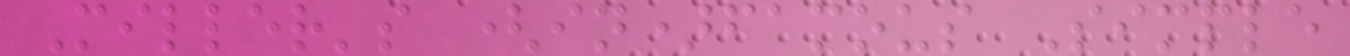Miller's (in)famous Simple
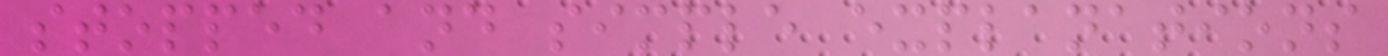stopped and simple explanations
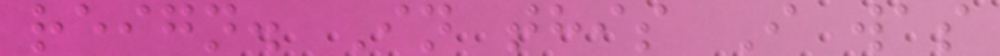reign. In this I was
